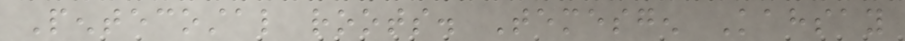Pentecostal roots. Temesgen Kahsay
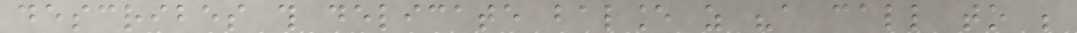describes this delicate balance as "a call to be
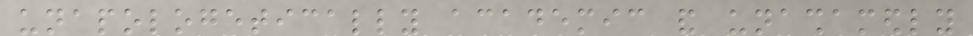unapologetically academic and unashamedly
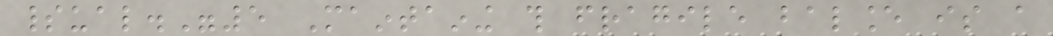spiritual."5 Maintaining this fragile balance is a
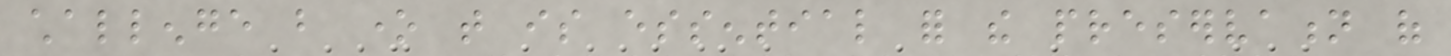challenge but one that is essential for the preservation of
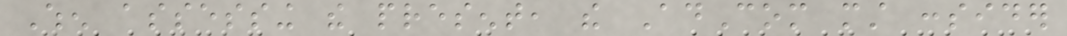When assessing the present, the AdCom must consider
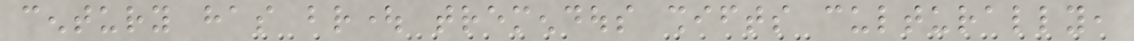century has brought tremendous shifts culturally,
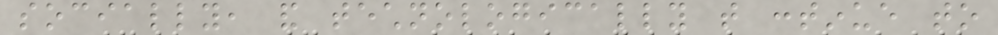socially, and technologically that continue to
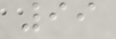99
